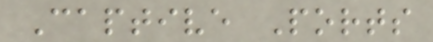Captive Ports
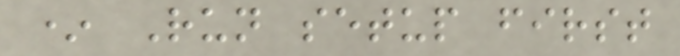* Run setup first
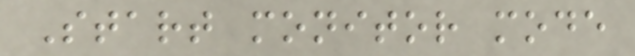Start monitor mode
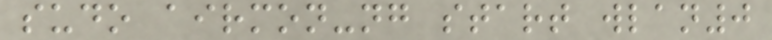sudo airmon-ng start wlan0
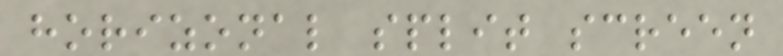horizonal split screen
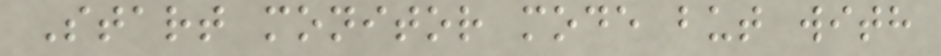Start monitor mode but with
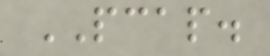PCAP.
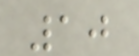10
